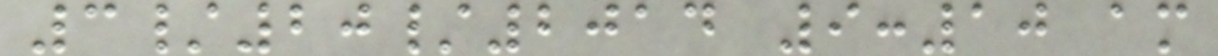3/20/2014 9:10 am
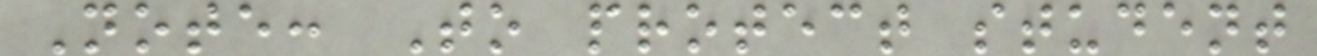Note: To protect student
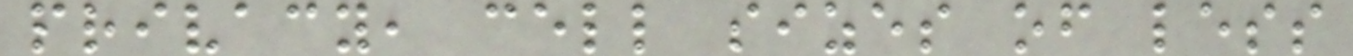privacy, cell sizes of less
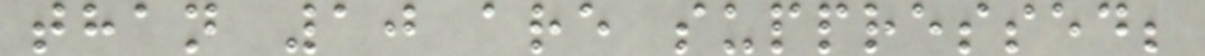than 10 are suppressed;
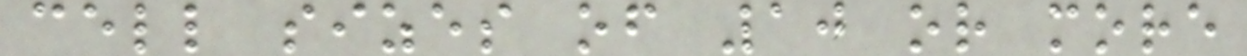cell sizes of 10 or more
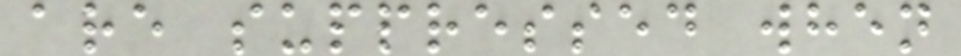are suppressed when
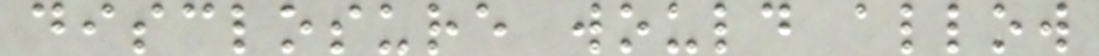disclosure would allow
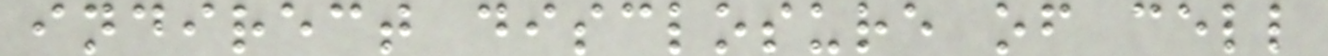indirect disclosure of cell
